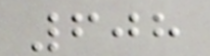608
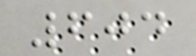604
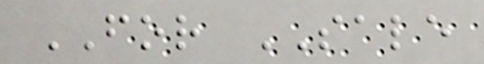FOR SALE
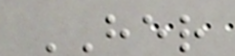HER
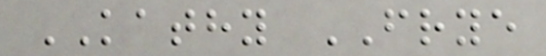KATHY FRYE
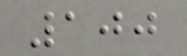100
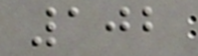102
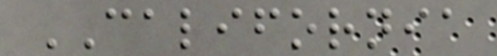CALIFORNIA
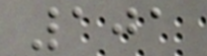101
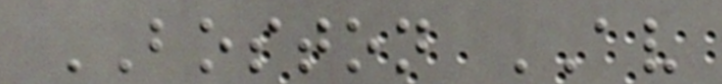BOSTON AV
